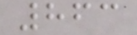863
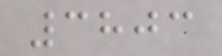3803
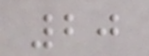20
